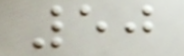50
